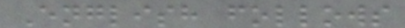English follows
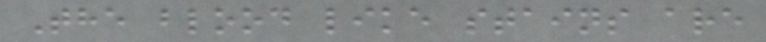The blood like stains are
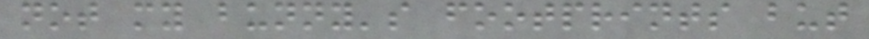not my bunny's footprints but
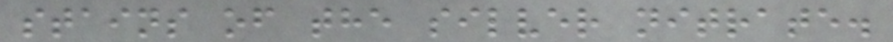stains of the silver nitrate.
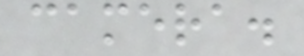camera.
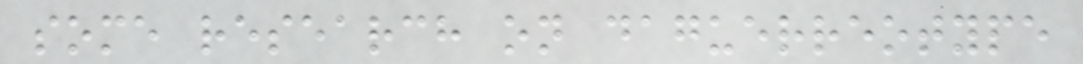some research on daguerreotype
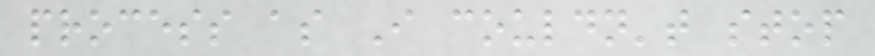process as I couldn't stop
